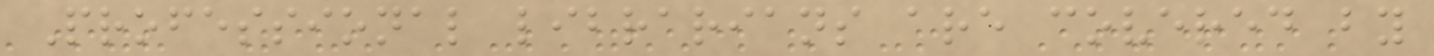Professional librarians are covered by
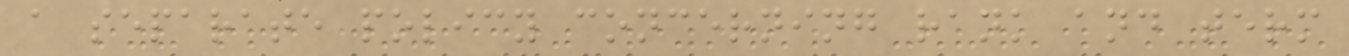a separate policy concerning rank and term
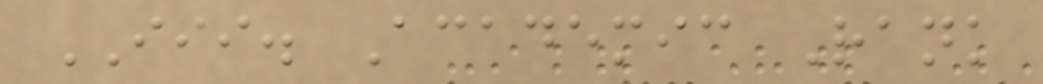III. Academic Rank
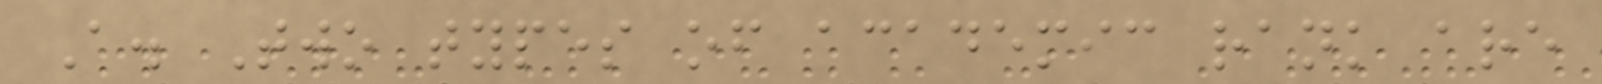A. Two types of academic rank are
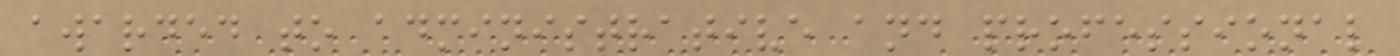awarded to administrative and professional
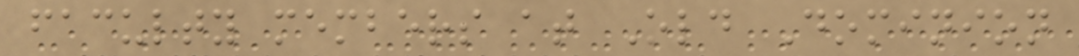faculty members at Old Dominion
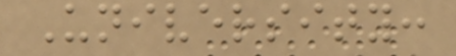University:
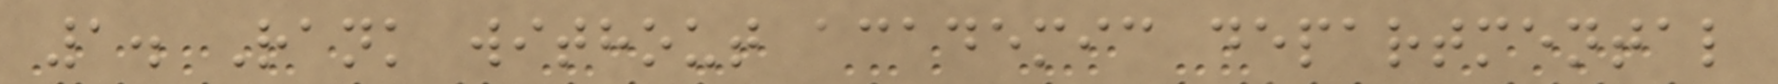1. Rank without academic departmental
